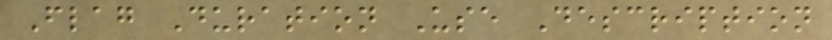Flag Duration Use Description
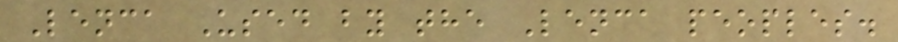Lenca Used by the Lenca peoples.
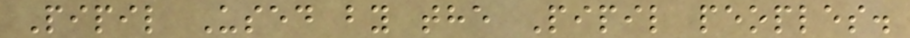Pipil Used by the Pipil peoples.
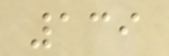139
